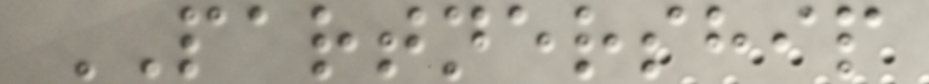PARTNERSHIP
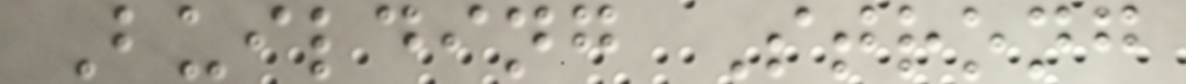Building Strong
